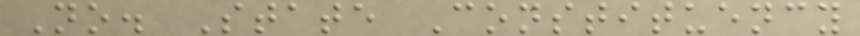No. State Constituency
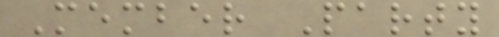Member Party
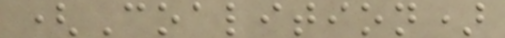(Coalition)
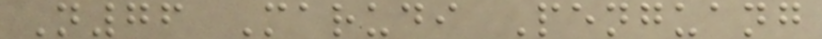N76 Marudi Penguang
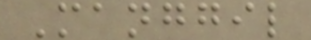Manggil
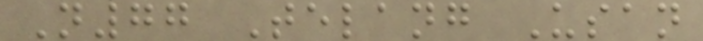N77 Telang Usan
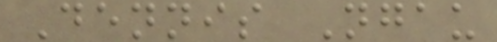Dennis Ngau
